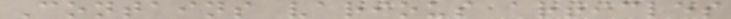Contains various articles
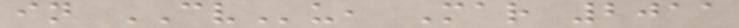in CVu, Mar 2011
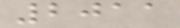2011
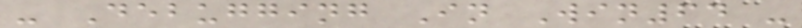- Debugging In Win64 -
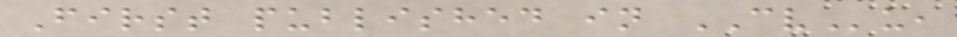First published in CVu,
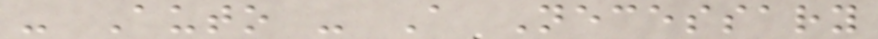- Auto - A Necessary
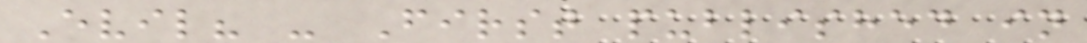Evil? - First published in
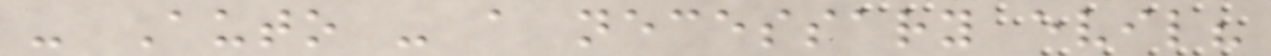- Auto - a necessary evil?
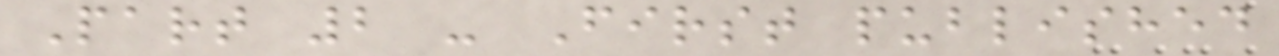Part 2 - First published
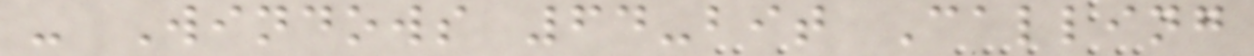- Windows 64-bit Calling
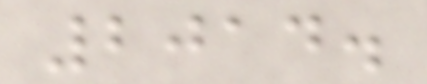2014.
